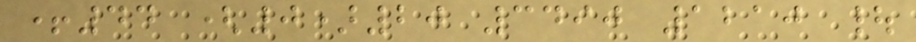+44 (0)20 3490 1210 |
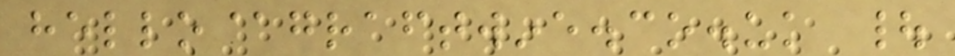hello@graftwine.co.uk |
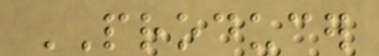PRODUCER
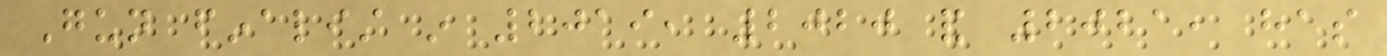Gun finalist in 2019, 2020 and 2021, has
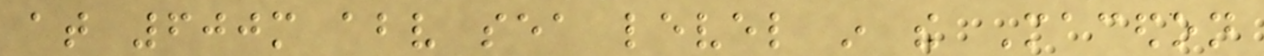at 600m above sea level in the Macedon
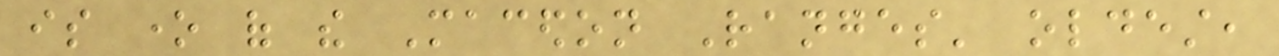is one of the Macedon Ranges' oldest,
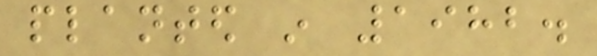planted in 1982.
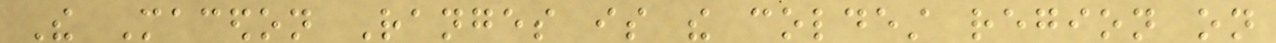The Macedon Ranges is the coldest region on
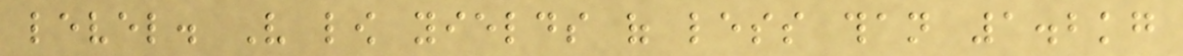level. Very low yields of less than 1.2kg
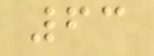63
